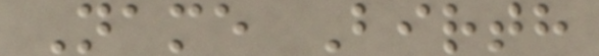Name Birth
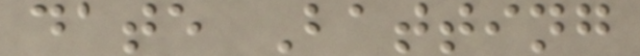date Batting
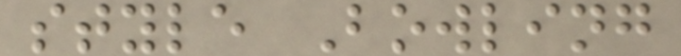style Bowling
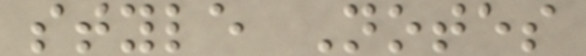style Notes
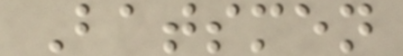Batsmen
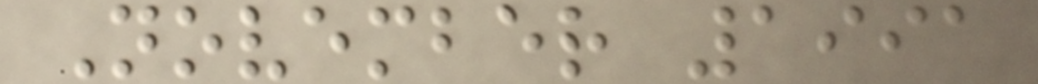November 1991
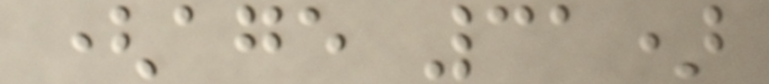(age 31)
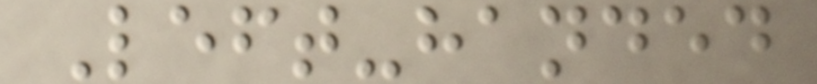Left-handed
